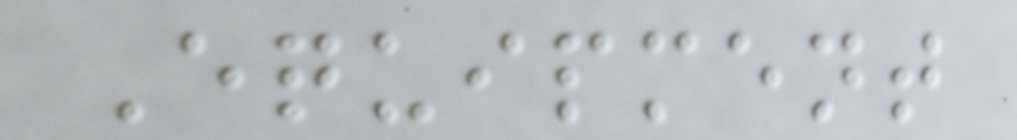Equipment
